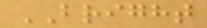BRIGHT
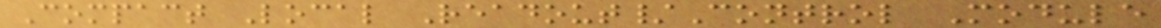Compact Local Readout/Control Module
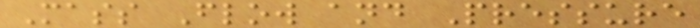Mass Flow and Pressure
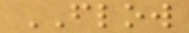FLOW
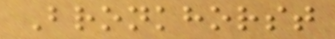Bronkhorst
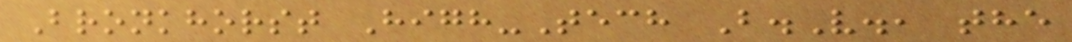Bronkhorst High-Tech B.V., the
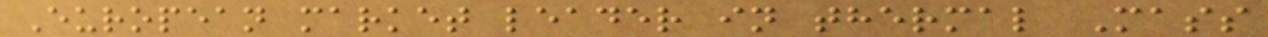European market leader in thermal Mass
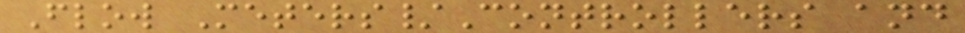Flow Meters/Controllers and
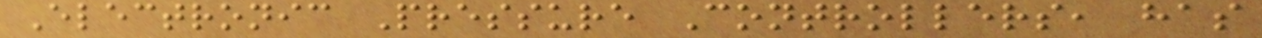Electronic Pressure Controllers, has
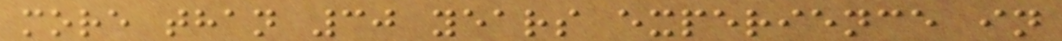more than 30 years experience in
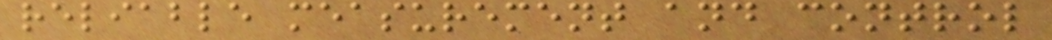reliable measurement and control
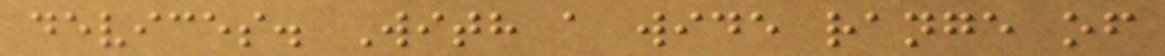devices. With a wide range of
